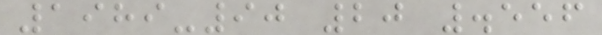1989-90 20 .556
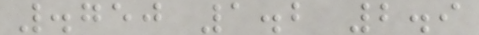.750 1.2 2.9
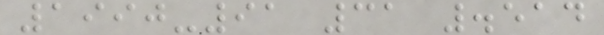1990-91 31 .514
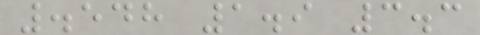.548 1.9 3.3
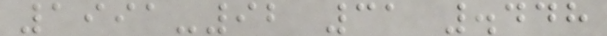1991-92 31 .448
